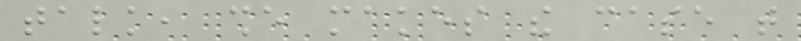talk, she makes the case that
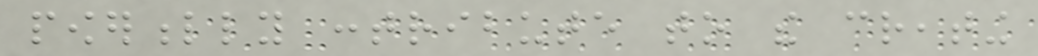powerfully contribute to the creating
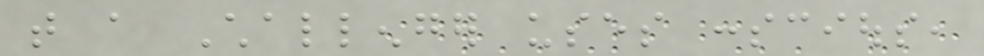that a Challenger uses conscious,
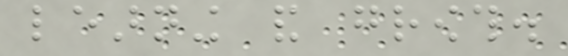learning and growth.
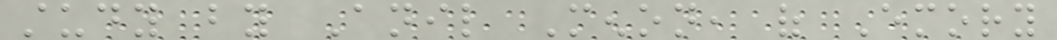study by Anil Menon, of Emory
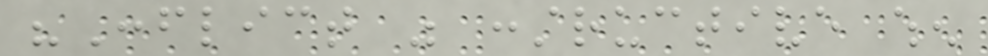"Conflict was constructive when
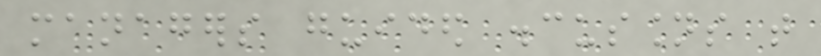managers guided discussions that
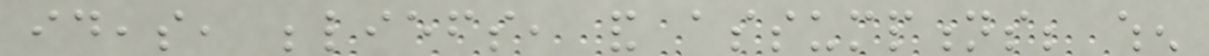ideas, beliefs, and assumptions; when
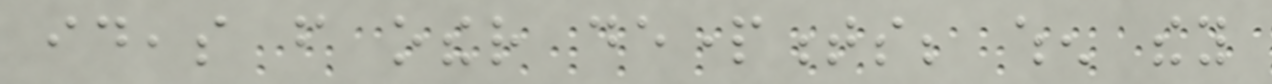ideas from other departments; when they
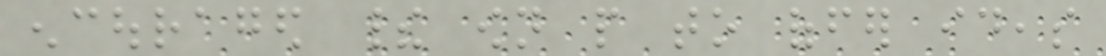encouraged their own people to offer ideas
